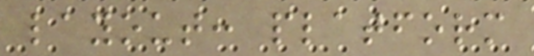layout: platform
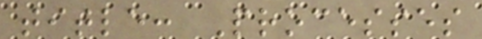title: Processes
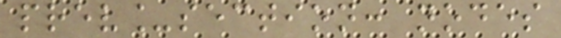prev_section: nodes
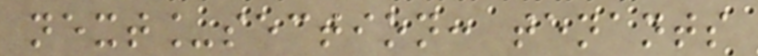next_section: tenants
